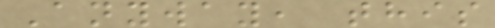Anyway, this
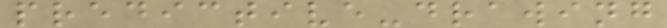predictive-drawing
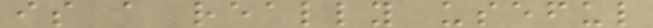is a really useful
